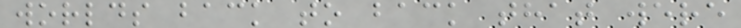worlds back to back that were
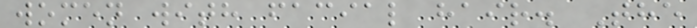women with facial hair. The
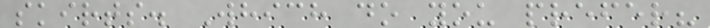skirts. Which do you prefer?
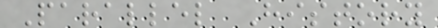Parallel History
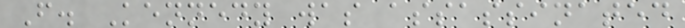F. Kennedy was assassinated
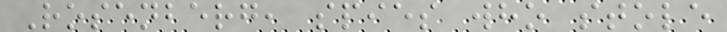Rosenberg, spies who stole
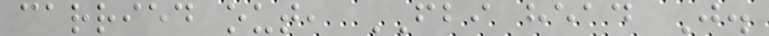carried out, FBI head J.
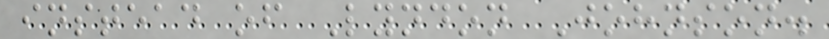instead of Lyndon Johnson.
